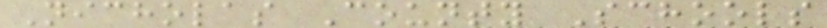Nicholas County Schools
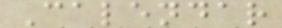Calendar
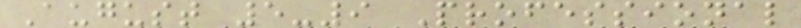August 5-9 Professional
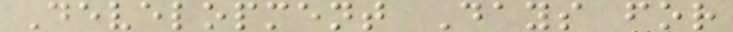Development Days for
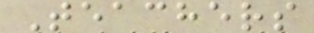Teachers
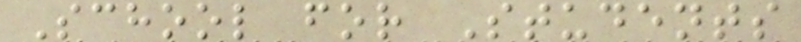School for Students
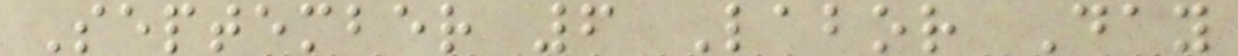September 6 Labor Day
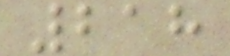218
